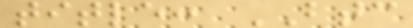title: BTC
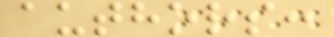authors:
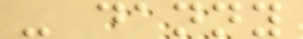- danny
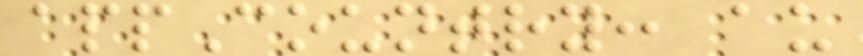appCountry: au
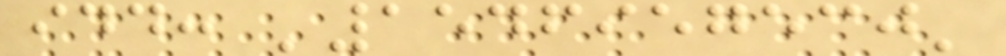idd: '1546957530'
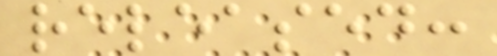released:
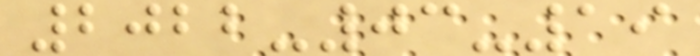2022-03-19
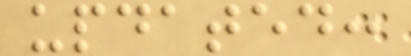updated:
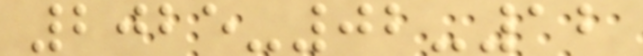2025-02-12
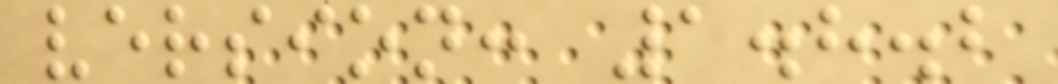version: 1.8.2
